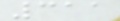311
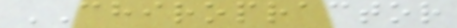CHIROPRACTOR
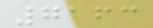7163
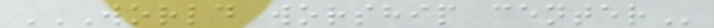WORLD WORSHIP CENTER
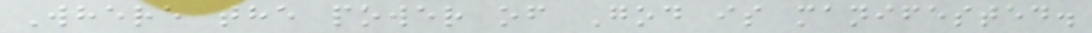Where the power of God is manifested.
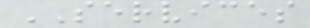SERVICES
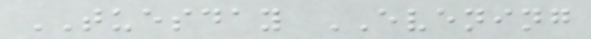TUESDAY EVENING
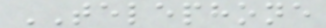TELEPHONE
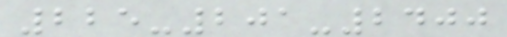225-201-2400
